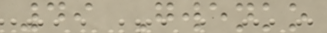49 Gwenko
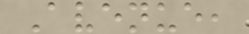Avenue,
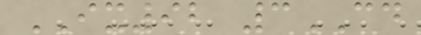IX92 3CD
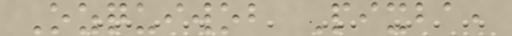Ozquiwob Pixba,
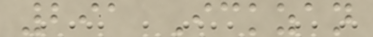291 Ickzan
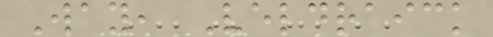Way, Veldraick
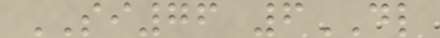SI76 6DL
